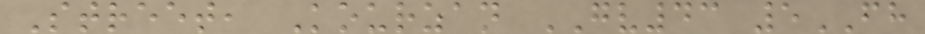Street, Kourzan GV43 5FH
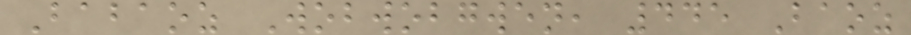Babaoz Wobwobgwen, 445 Baoz
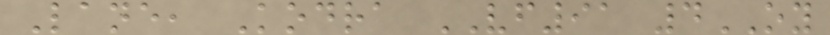Lane, Kodra VF91 4OY
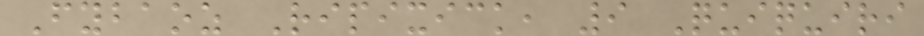Fybaoz Ripixick, 9 Quiquiri
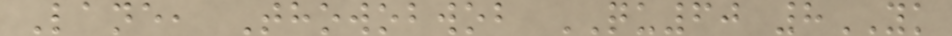Lane, Thowobwob QU60 8YK
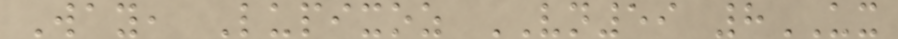Way, Lupixoz VN59 8UX
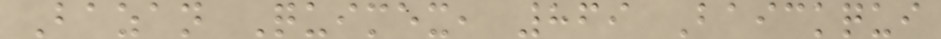Bazan Quimex, 869 Baickqui
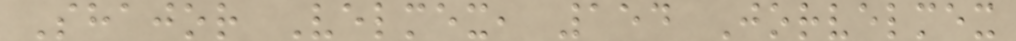Shajor Velmex, 154 Jorvelmex
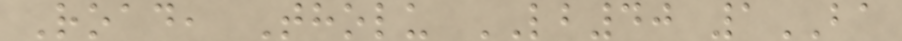Road, Tholu LB40 1BA
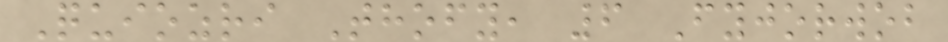Quiozri Thofy, 6 Fyjorwob
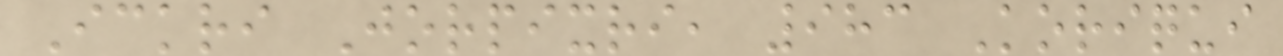Ickri Jorpixri, 983 Koriqui
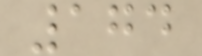174
